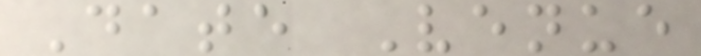Date Venue
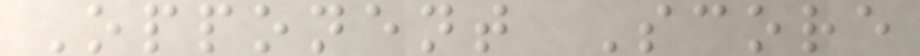Opponent Score
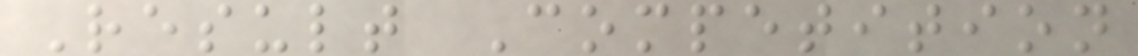Result Competition
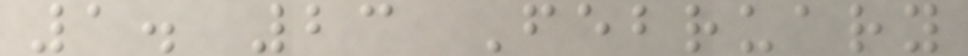1. 23 February
